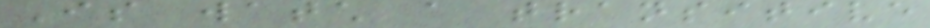Is watch a transitive
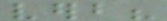verb?
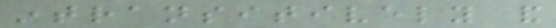intransitively and
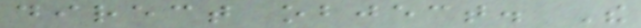direct object. The
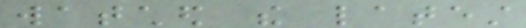watched the latest
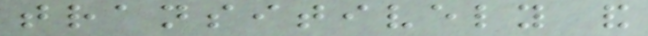transitively and
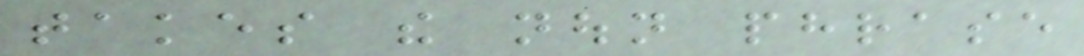takes the noun phrase
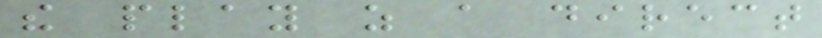the play as a direct
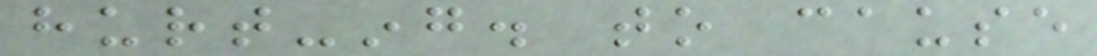hurt-ing. to cause
